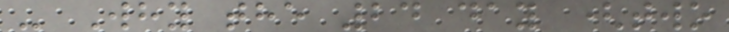- Why the 24 day (two
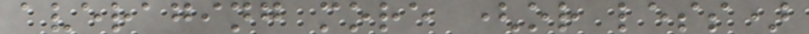averaging more (or less)
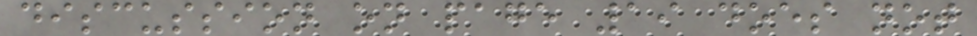discussion on page 19 does not
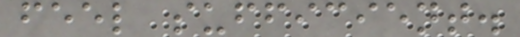feel sufficient.
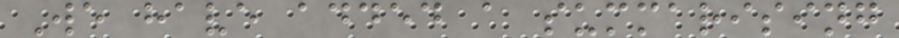We have added a summarising
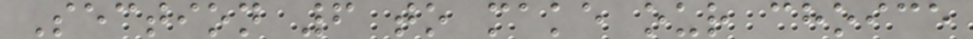Section 6 to make our choice
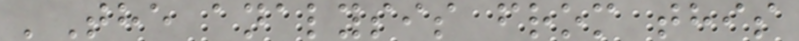'The analysis from this
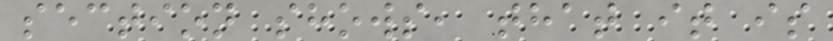section shows, that it is
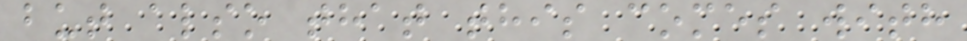but also that this comes with
